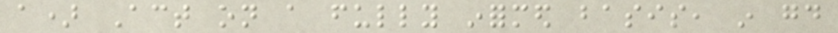a) Act on a fully informed basis, in good
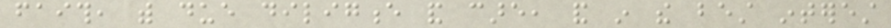faith, with due diligence and care, and in the best interest
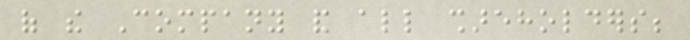of the Company and all shareholders;
